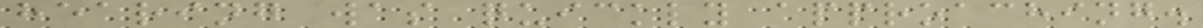hearing was quickly approaching.
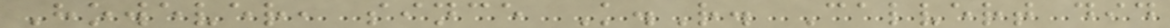However, since K.R. Calvert did
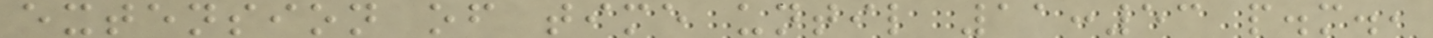extension of time until 11:53 p.m.,
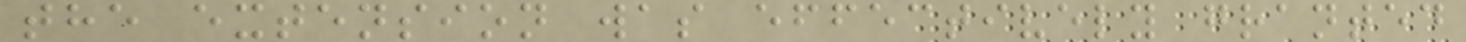the extension was effectively granted
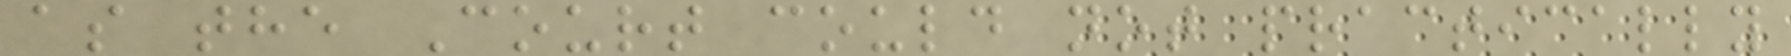as the Court could not practically
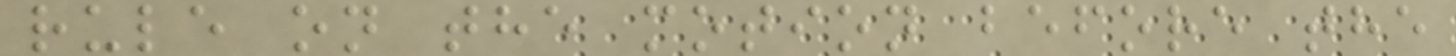rule on the motion before the
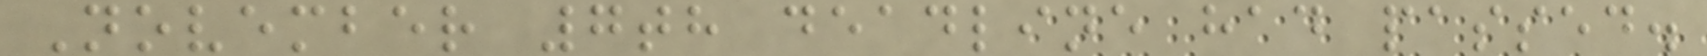November 7th deadline had passed.
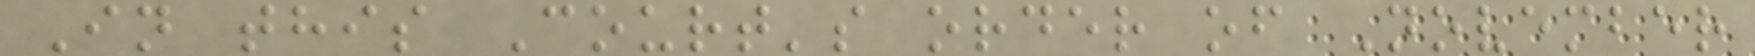In this Court's order of November
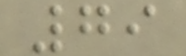79
